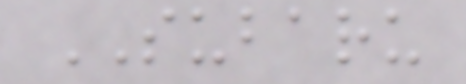SUBARU
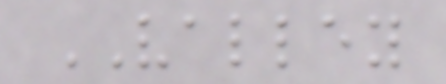VALLEY
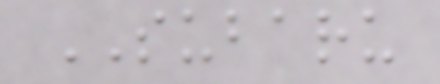SUBARU
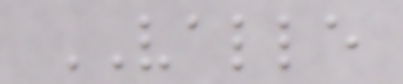VALLE
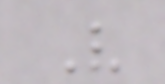V
